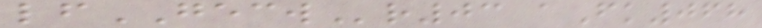lfGECWr03 aFk068
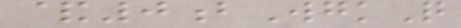&0bWgkQ
